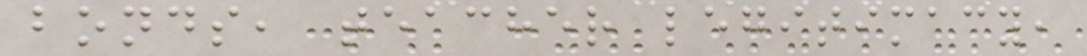bonds, teacher legitimacy,
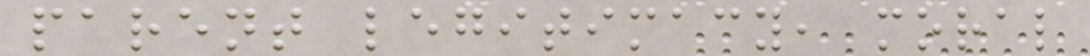parent legitimacy, moral
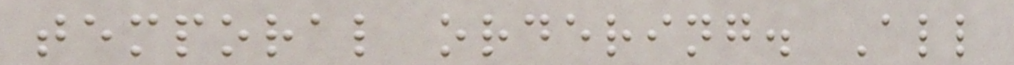temporal ordering. All
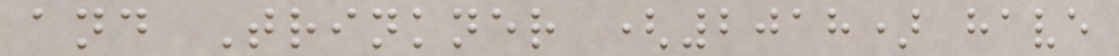and Trinkner (2018) have
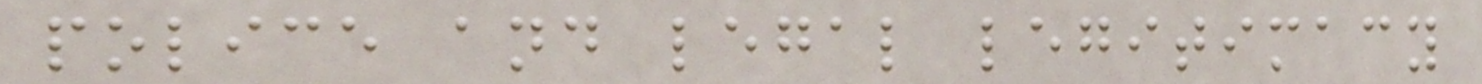police and legal legitimacy
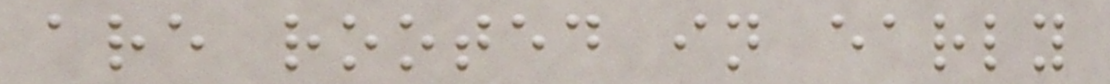are rooted in early
